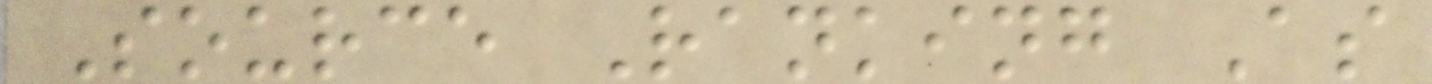Source Ranking As
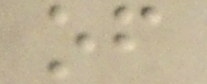of
